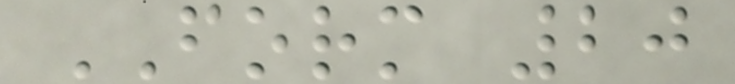FORM 20
